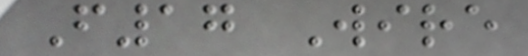F17 Wire
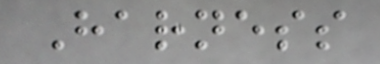Harness
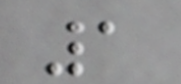1
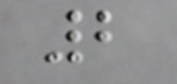2
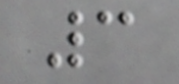3
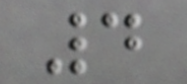4
